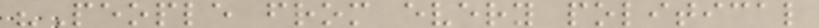"People from every political
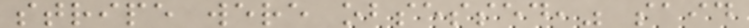stripe were obsessed," said
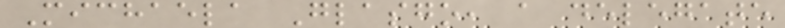Michaela Glasgo, a delegate
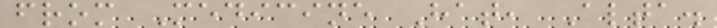from Medicine Hat, Alta.
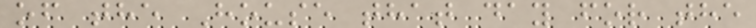of the House that day for the
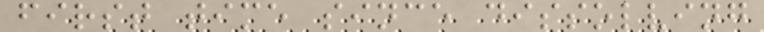first time since dissolving
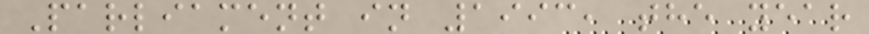Parliament in 1993, the year
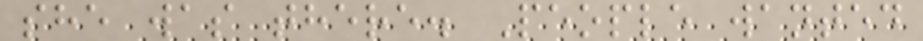she was there. People wanted
